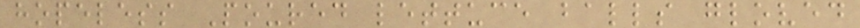hopeless Poured lettuce balls gloved
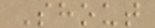Shout
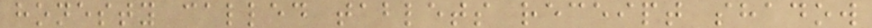honesty called tablets receipt shadow
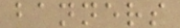banners
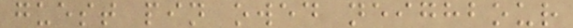guest pin owed neighbour
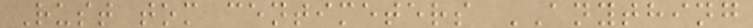Rust tom centimeters ANYTHING
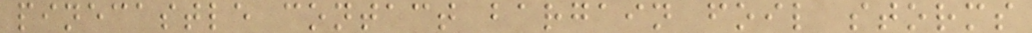pinecastle contact bargain foil storms
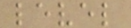level
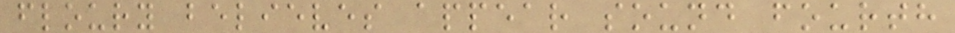floury believes appear sound fourth
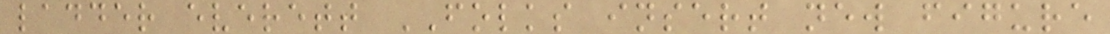ladder everett FOLKS insert new figure
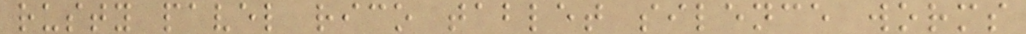rusty pavel rico tablet silence worms
